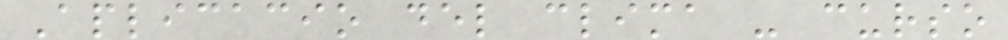Aplicacio del clima - curso
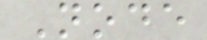Node
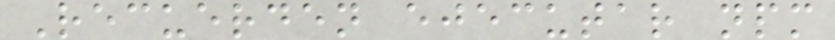Recuerden ejecutar npm
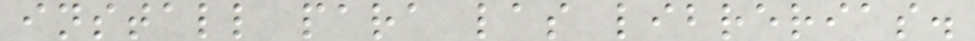install para las librerias.
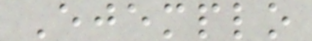Ejemplo
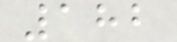182
